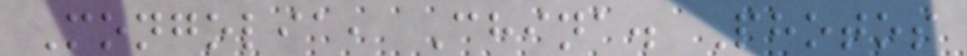Mongolia, China. Photos
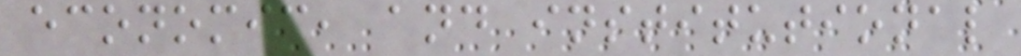economic, and institutional
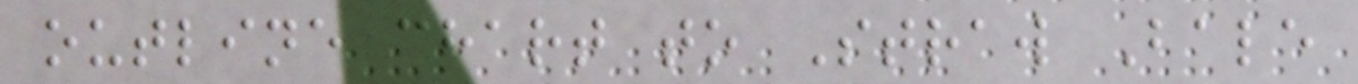outline chart to Straw Bale
